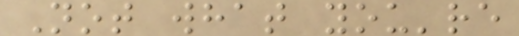Not what you're
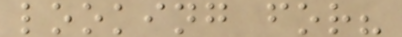looking for?
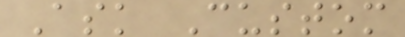Ask Custom
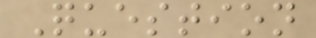Question
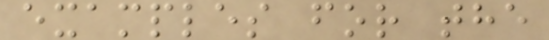examples for the
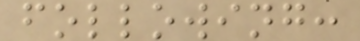following:
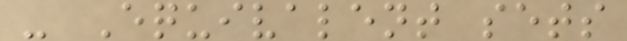- Equivalent sets
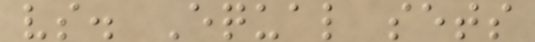vs. Equal sets
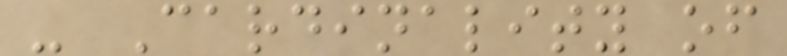- Cardinality of
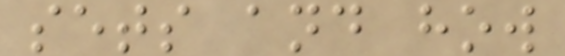sets and how
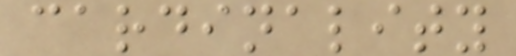cardinality
